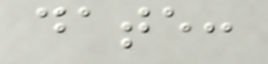date:
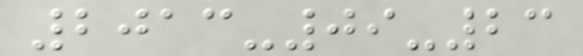2013-09-23
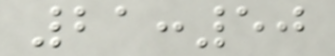21:50
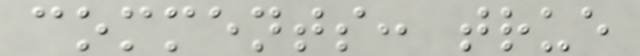comments: true
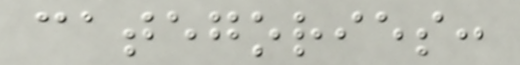categories:
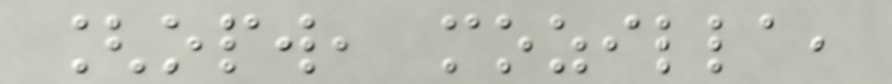[opw, mozilla,
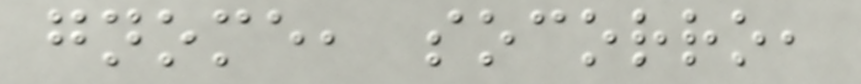gnome, socorro,
